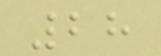28
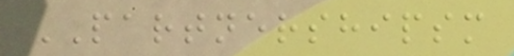PARTNERSHIPSM
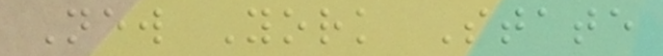New York State
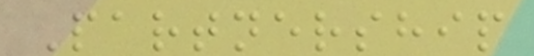Partnership
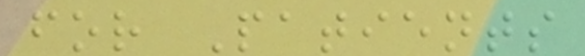for Patients
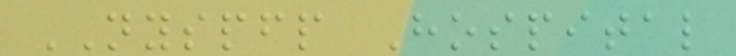NYSPFP Hospital
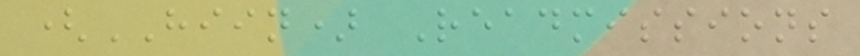(HIIN) Readmissions
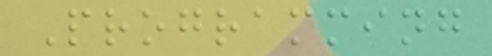Programming
